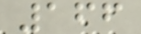166
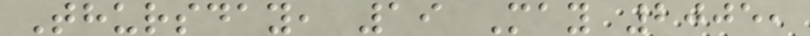Thursday, 19 May 2005,
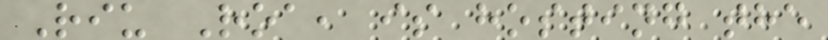Riu Roa, is hosting the
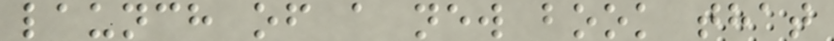launch of a new book that
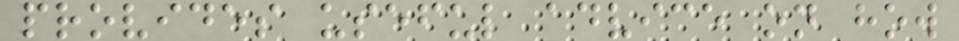provides useful advice on how
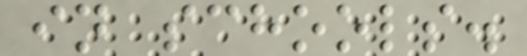in schools.
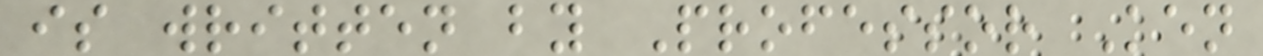is written by Professor Ken
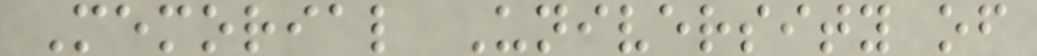Memorial University of
